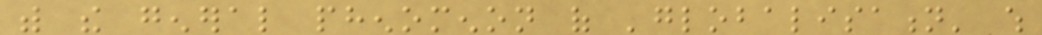with the general phenomenon of 'globalisation' which
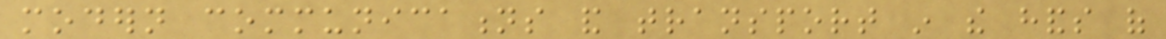modern communications and transport in the hands of
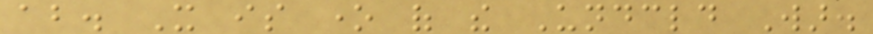about. It is one of the Undeclared War.
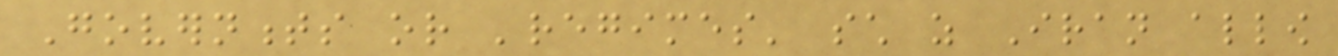Governments or 'regimes' such as Iran allow
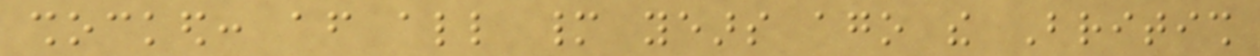shocked: after all many years ago the British
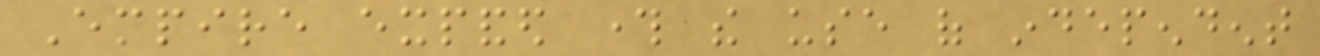Empire expanded through the use of independent
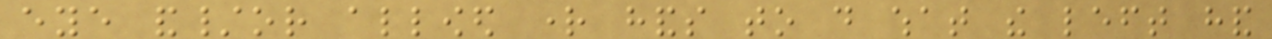eye and/or allowed right hands to do what the left hand
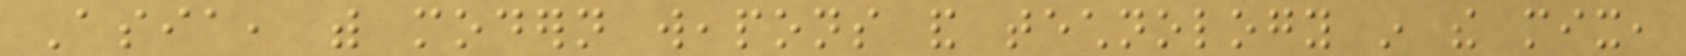Asia, with modern weapons and technology in the mix,
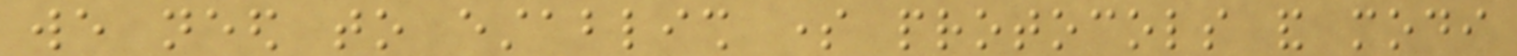we need to establish some protocols and modi
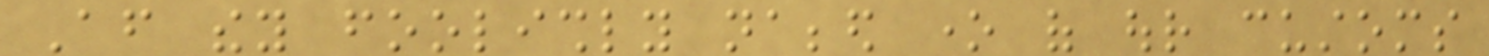After they foolishly nabbed one of our customs
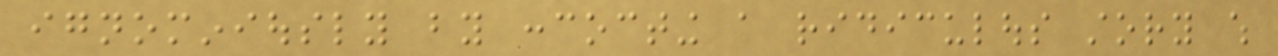ignominiously by concocting a ridiculous story which
